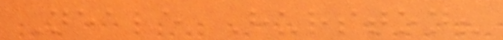Neale Hurston?
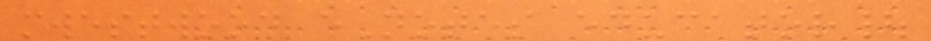mwestwood eNotes educator|
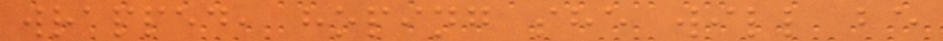wrapped, hoping she will be
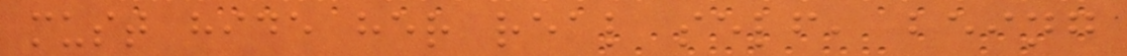must hide her real self, being
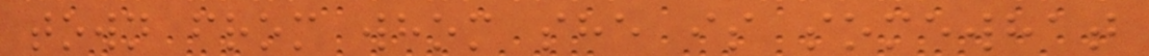town from whom she is somewhat
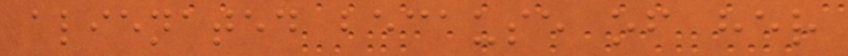alienated because of her
